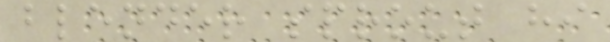blender sprout hi
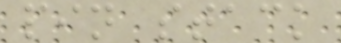pin stack
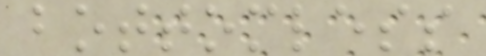bottomless
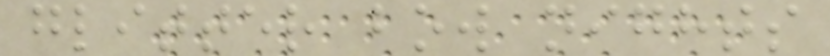glitter bow nights
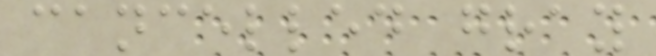cancelled gray
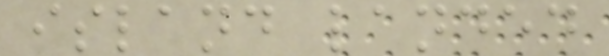island landed
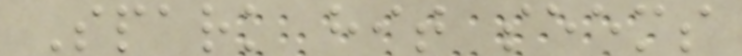Spark hit seems
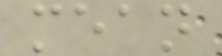mean
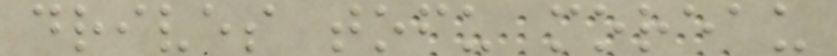drives tofu moreau
